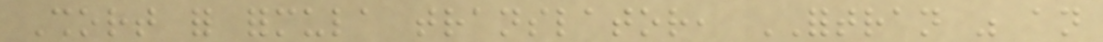Short for formula translator, FORTRAN was an
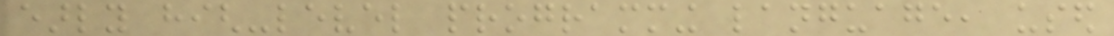early high-level programming language, used
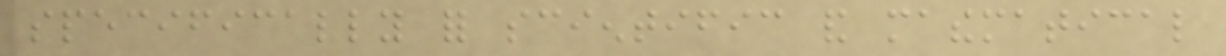specifically for scientific and mathematical
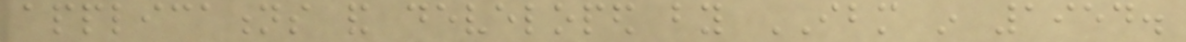applications and developed by IBM in 1954.
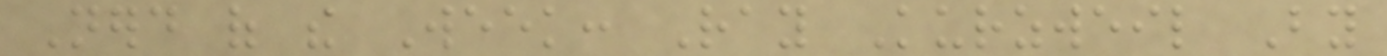Nerd of the Week: Ray Kurzweil By
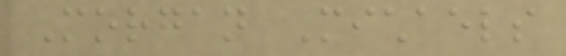Morgan Michaels
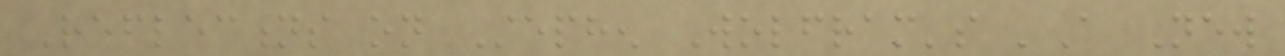Reflections on Stephen Wolfram's 'A New
